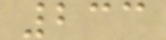233
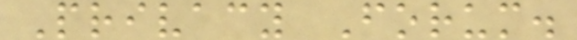Privacy Forum.
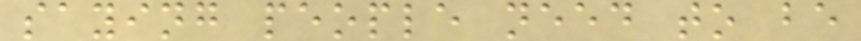saying people need to be
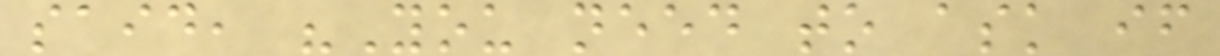said, "You need to ask if
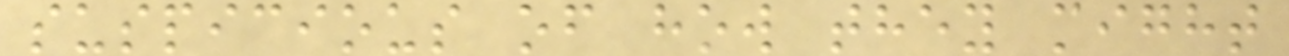suspicious of how they might
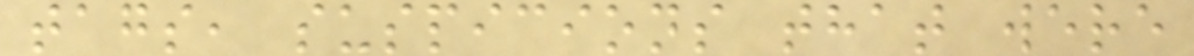tags, suspicions that were
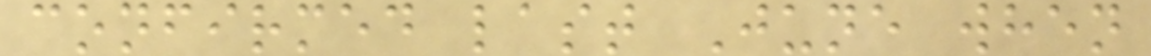confirmed last June when
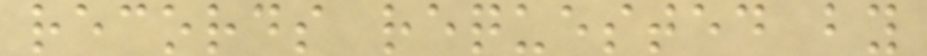records requested by
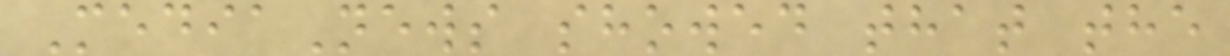MediaNews showed that the
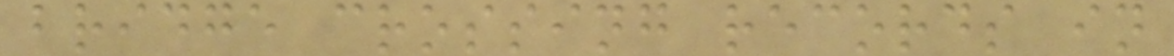bridge crossing records in
